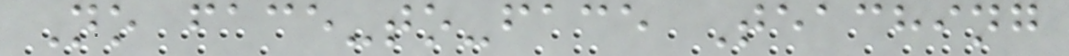No face-to-face Teaching
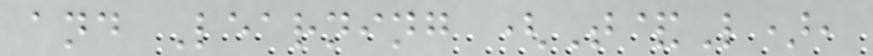and Learning (T&L),
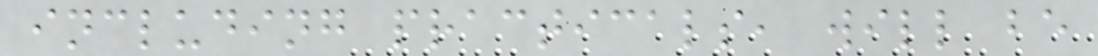including practicals, will be
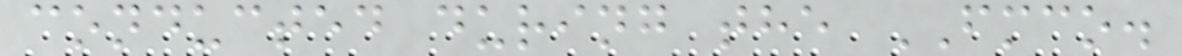conducted during the FMCO.
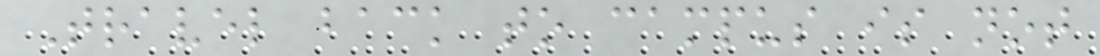Travel back to campus is not
